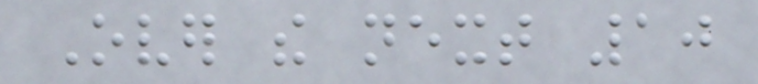Over the next 10
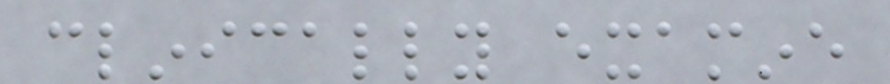clinically examine
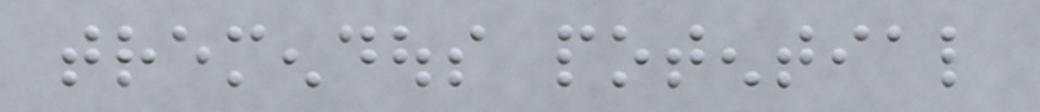tremendous potential
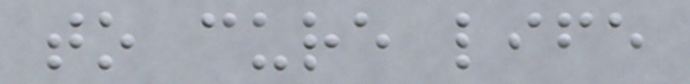to cure life
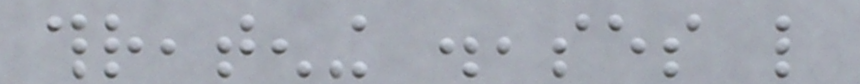threatening diseases like
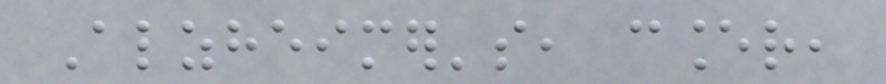Alzheimer's, cancer,
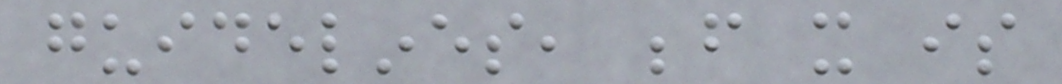guidelines, before it is
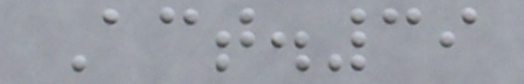Act.39
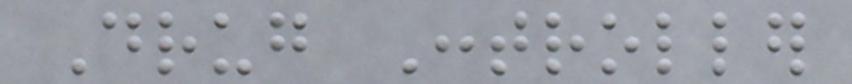Drug Controller
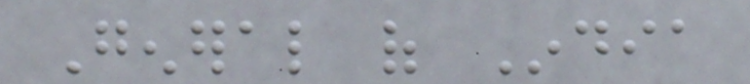General of India
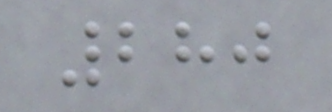280
